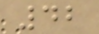42
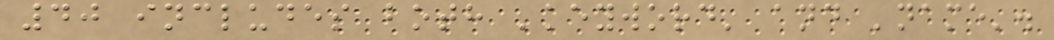40 includes both 'keyword' and 'name'.
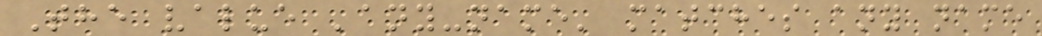The value 'any-name' matches any name
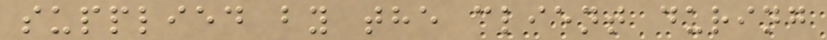supplied by the client during
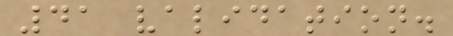41 validation.
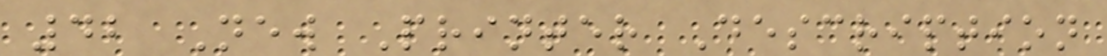42 New Printer Description
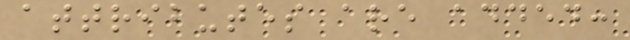attributes are added:
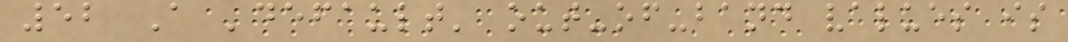52 A 'default' out-of-band values is
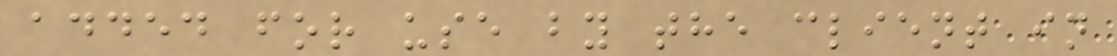added for use by the client in
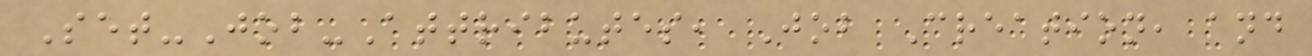Set-Job-Attributes, Job Creation, and
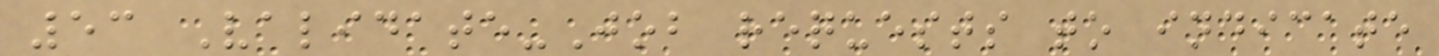53 Validate-Job requests to indicate
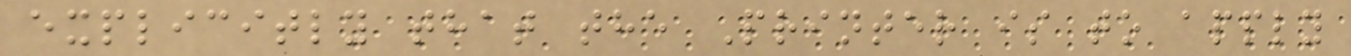explicitly that the Printer is to apply
